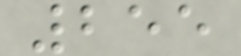255
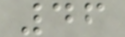46
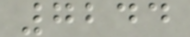7244
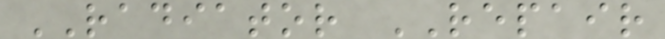RADIATOR REPAIR
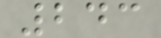243
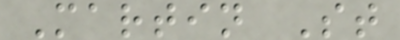Martin St
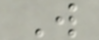W
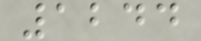1244
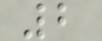2
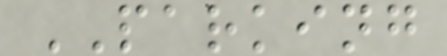PARKING
